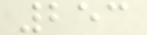253
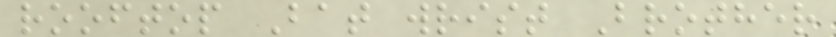rooftop Bat wrist Brother
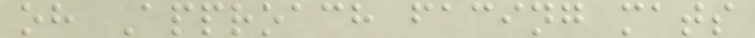oh Approach facing mats
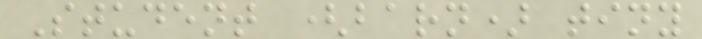Student (barn) tiny
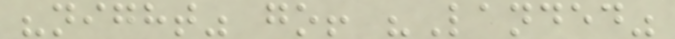"night" go! "Landed"
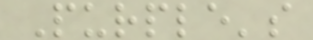Purple's
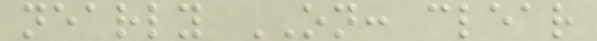nearly ON: clear
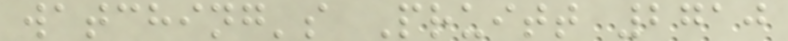watching's Pruitt 2710
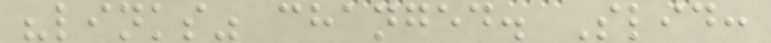"links" changed. Slid:
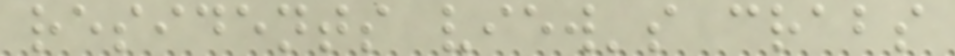residents view's crabs
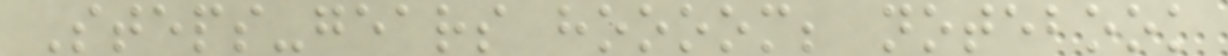Steps-gears hoooom; notebook
